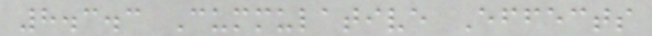8.3.3 Cummulative Effects
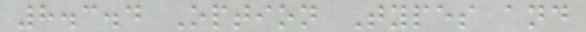8.3.4 Option Types and
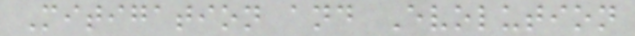Mitigation and Evolution
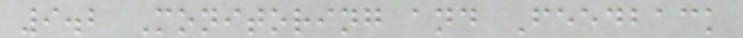9.2 Monitoring and Feedback
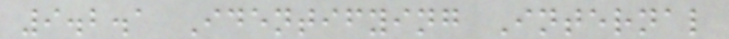9.2.1 Identifying Internal
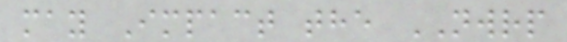may Impact the NWRP
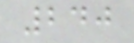240
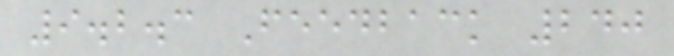9.2.3 Feedback 240
